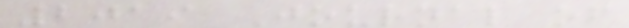2019 Journal of
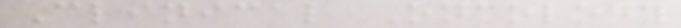Clinical Oncology
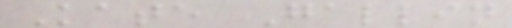Kate Gallin
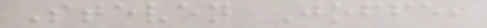Steven Joffe,
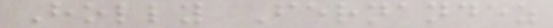Holly Fernandez
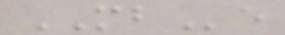MBe
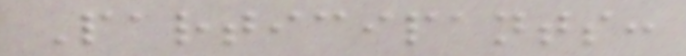Participants:
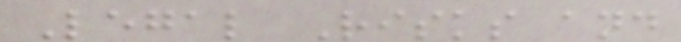Legal Risks and
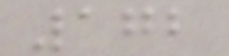172
